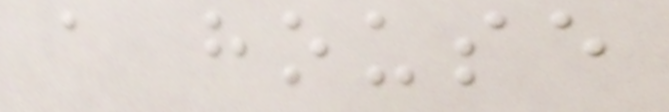a house
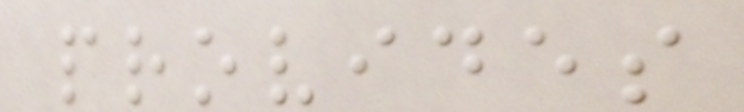provides
